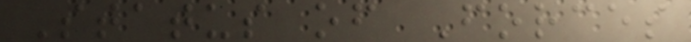Status of Forces
